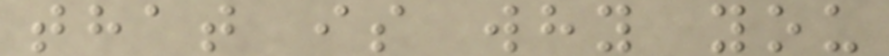that is why you
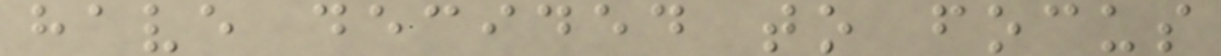have decided to focus
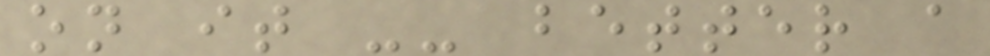on it -- better a
